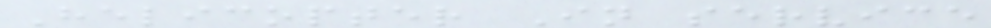Helicopter In service
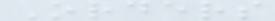Orders
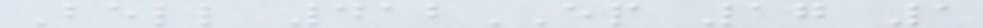Bell 412EP 17 1
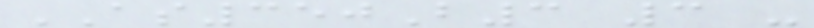AS350B3 3 -
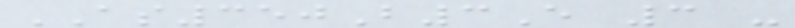AS350B3E 3 -
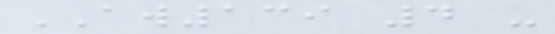AW139 4 -
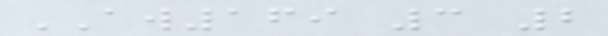AW169 3 2
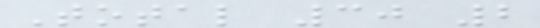Total 30 2
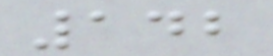142
